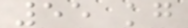55 kg
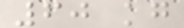60 kg
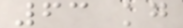63 kg
